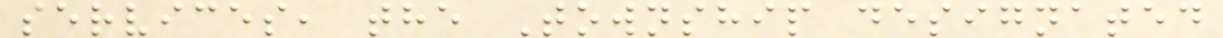services, the Township designated
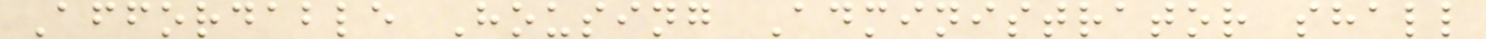Affordable Housing Administrator shall
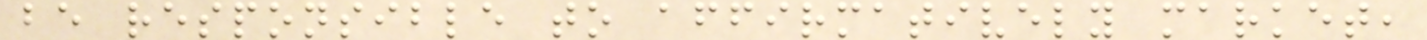be responsible to affirmatively market,
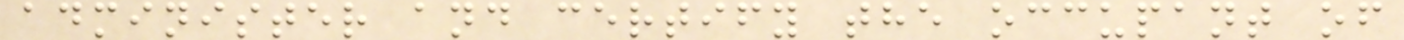administer and certify the occupant of
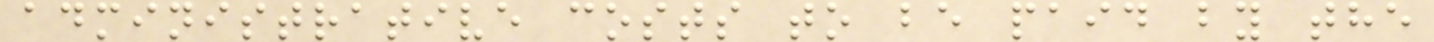administrative costs to be paid by the
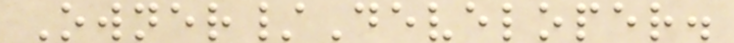Owner/Developer.
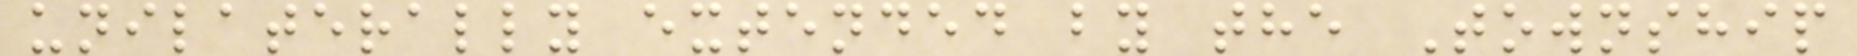unilaterally extended by the Township
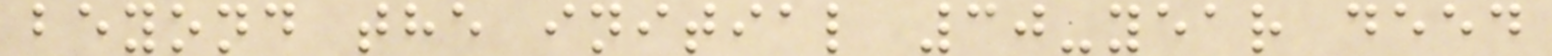beyond the initial 30-year deed
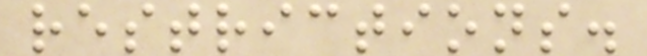restrictions.
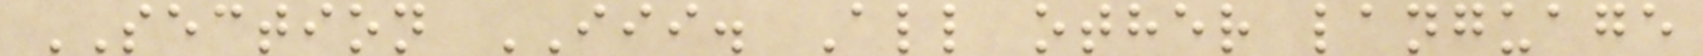SECTION III. All other language
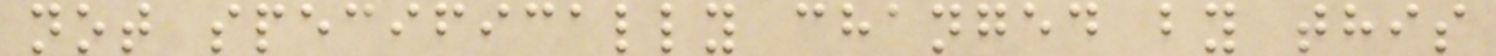not specifically changed by this
